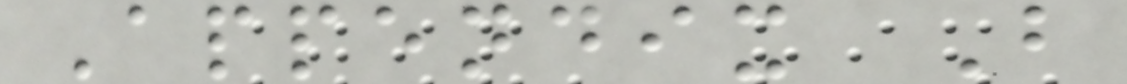Appendix B
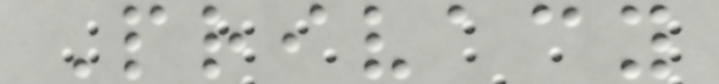Privacy
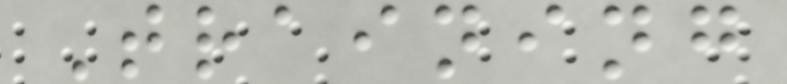Training
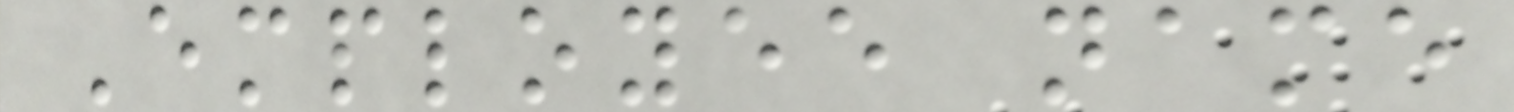Employee name
